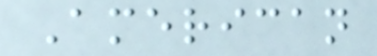American
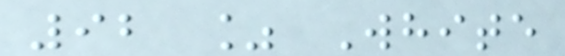92 % White
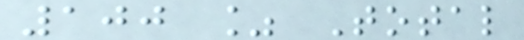100 % Total
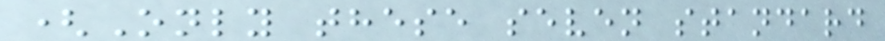(Only these seven standard
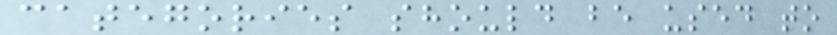categories should be used to
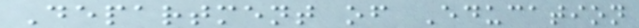Department of Education
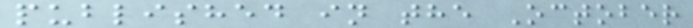published in the October
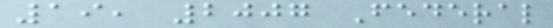19, 2007 Federal
